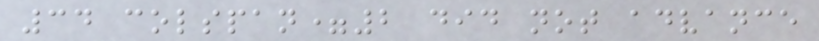34 colspan=2 did not advance
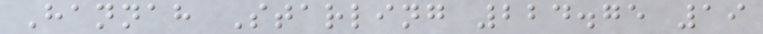Hannah Starling 224.75 19
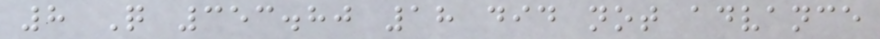8 Q 353.80 18 did not advance
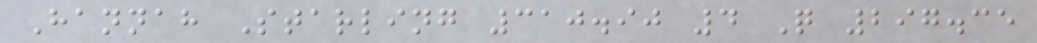Hannah Starling 310.90 4 Q 297.35
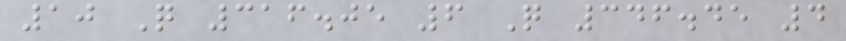10 Q 316.05 6 Q 346.45 4
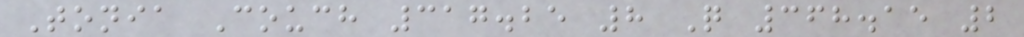Tonia Couch 317.25 8 Q 368.15 2
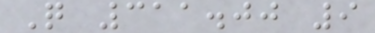Q 311.00 9
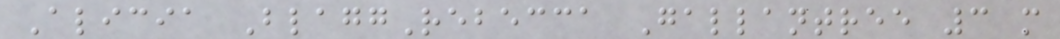Alicia BlaggRebecca Gallantree 3 m
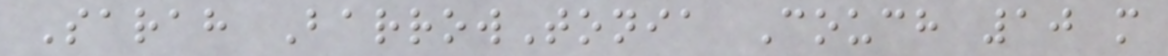Sarah BarrowTonia Couch 10 m
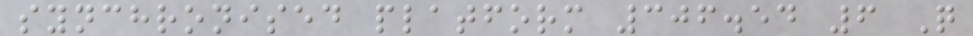synchronised platform 306.54 6 Q
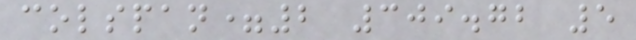colspan=2 309.72 5
